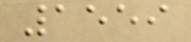1559
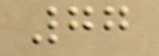77
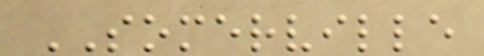SOMERVILLE
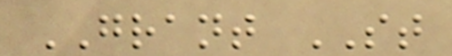GRANT ST
